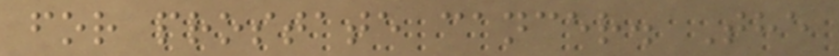for prostate cancer. The
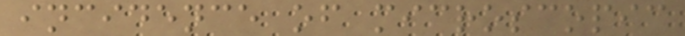incidence of microscopic
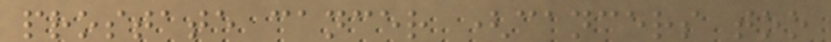prostate cancer (cancers too
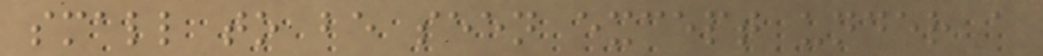small to be seen except under a
